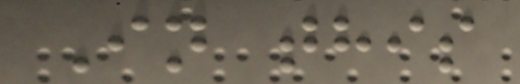In this
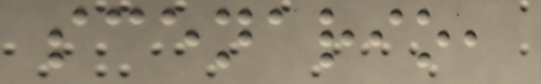scenario,
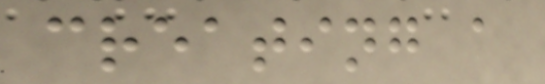creating a
